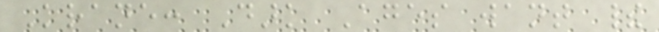Krane: Dark Ages want their
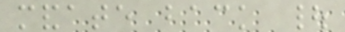mandate back |
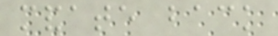mandate back
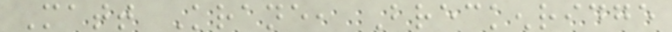Matt Krane, Breckenridge
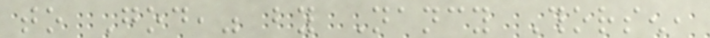to God," by Nancy Thorsen,
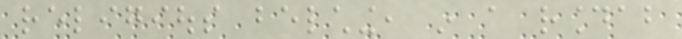religious belching, in a roundabout
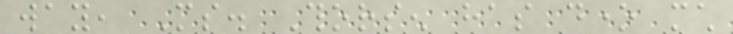way, Ms. Thorsen has done much
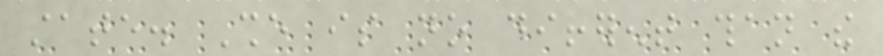state. She is no different than the
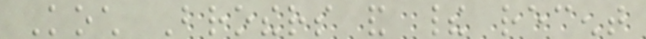Koch Brothers and their recent
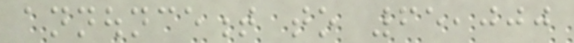announcement to 65,000
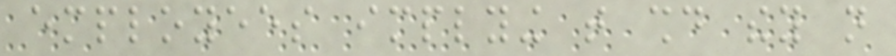employees implying that should they not
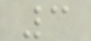3
